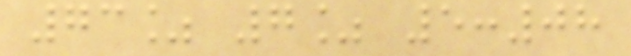73% 7% 5:08
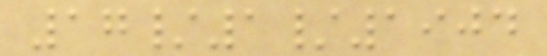17/1/1904
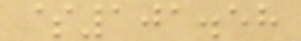$101.58
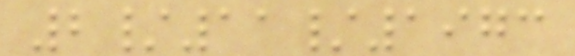2/11/1973
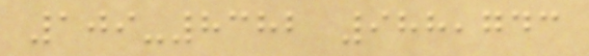109-8382 988,743
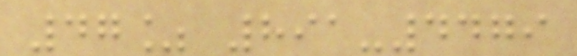47% 891-4479
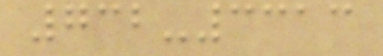732-3313
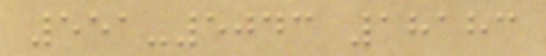551-5043 18183
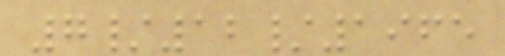7/12/1965
